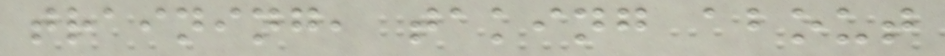training, taking about
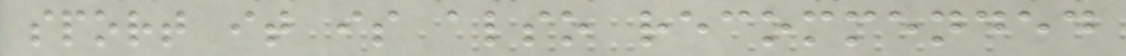sport it is also recommended
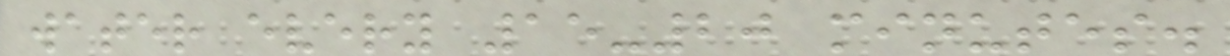water every 15-20 minutes.
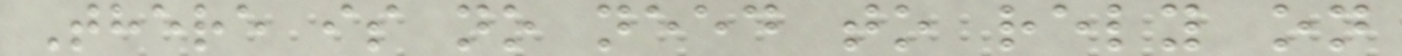There is no need to rely on
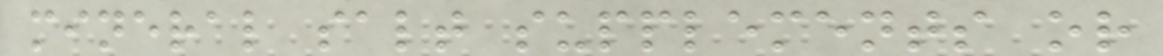mineral salt supplements or
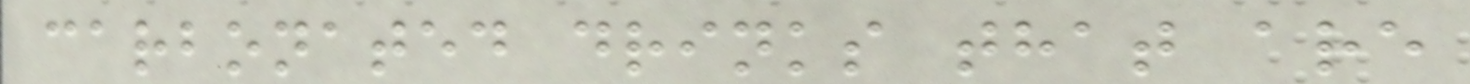carbonated drinks that are
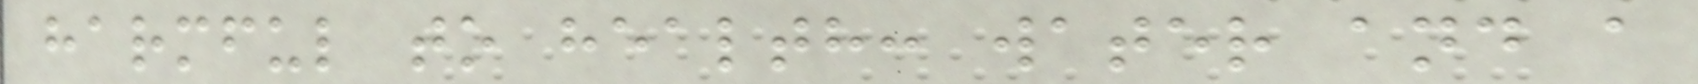harmful to health: water and a
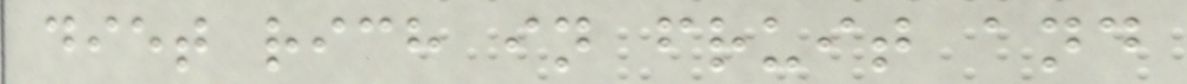diet rich in fruit and
